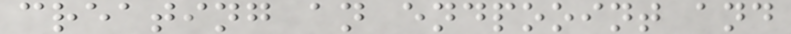creating an endpooint and
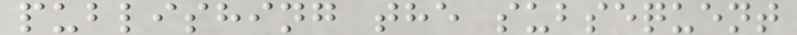publishing the subsequent
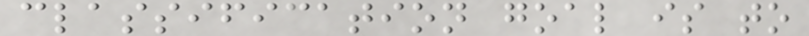classification goal is to
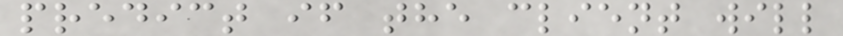predict if the client will
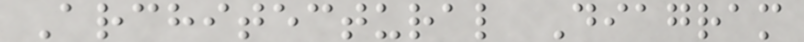Architectural Diagram
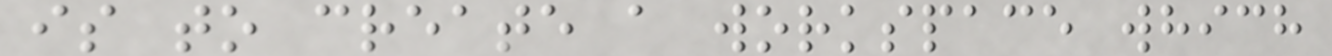is to create a workspace which
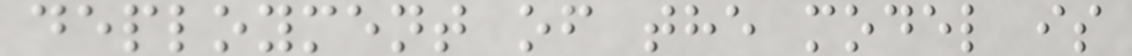deployment of the model is
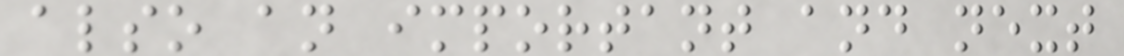also an important and next
